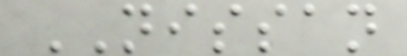NISSAN
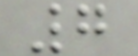7
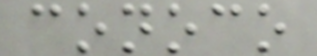conoco
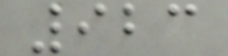923
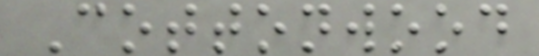Cottonwood
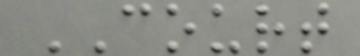COURT
